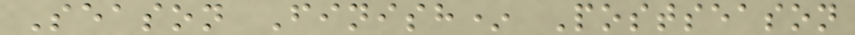Season Finish* Postseason
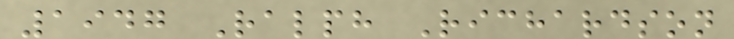1947 Ralph Richardson
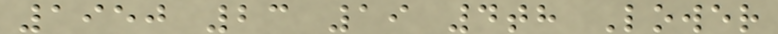1950 23 19 4th Lower
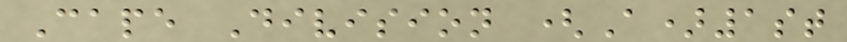Cape Division (A)1st
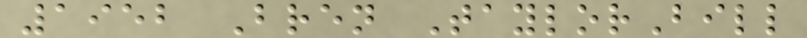1952 Bren TaylorBill
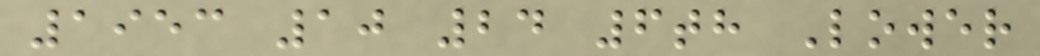1953 10 24 6th Lower
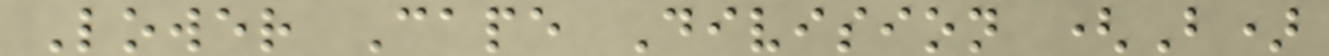Lower Cape Division (B)
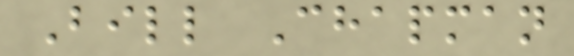Bill Chapman
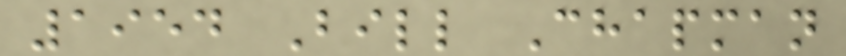1954 Bill Chapman
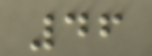46
